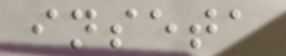inseta
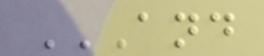AND
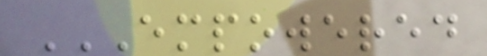EMPOWERED
